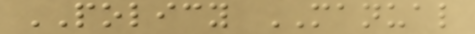POLICY MANUAL
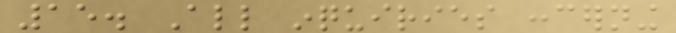15. All inquiries concerning
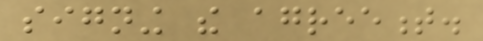signing the agreement.
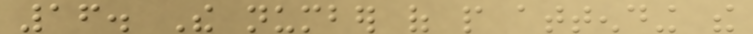16. The number of people attending the
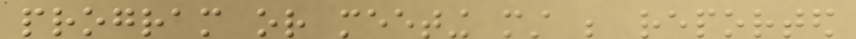program or meeting must be reported
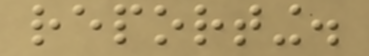reporting.
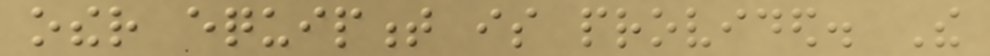other equipment is provided. The
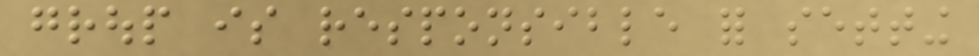group is responsible for setting
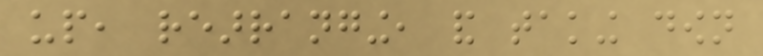up, rearranging, and taking down
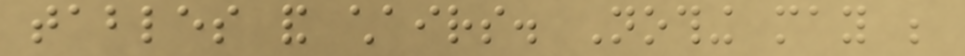tables and chairs. Nothing may be
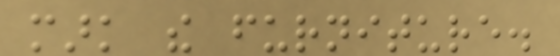mark the furniture.
